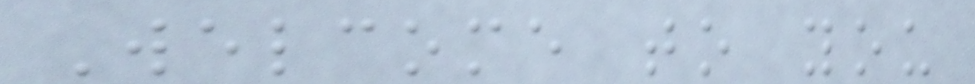Welcome to you
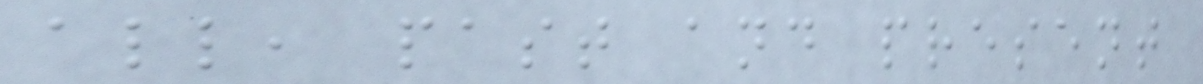all, past and present
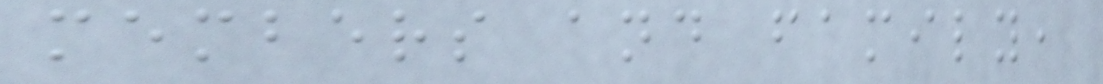members and family,
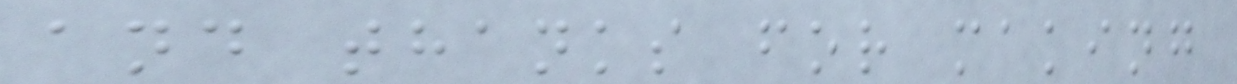and thanks for making
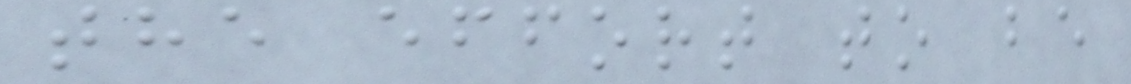the effort to be
